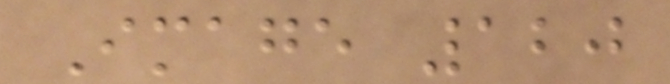Image 120
